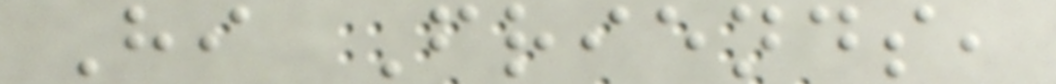Hi Friends,
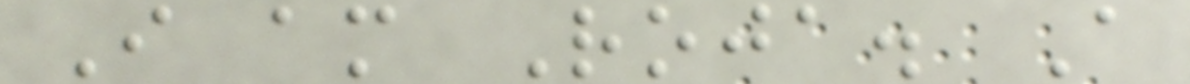I am Roja. A
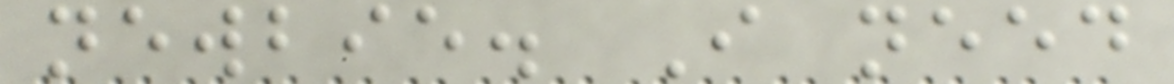newbie. I need
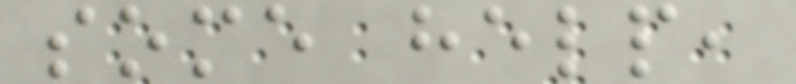some help,
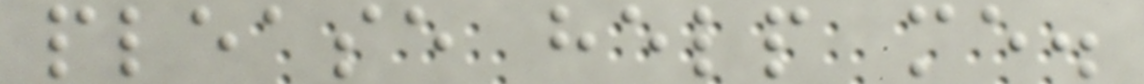please help me.
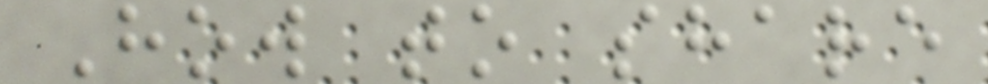How to share
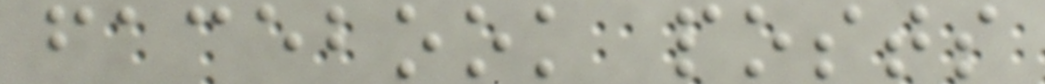facebook posts
